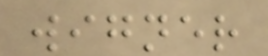wigner
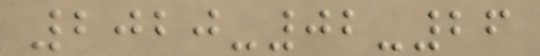2020-02-26
